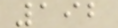192
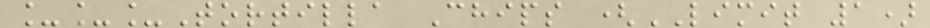___Tortilla Chips (LIMIT 1)
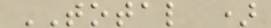TOTAL )
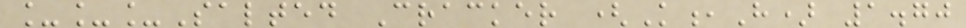___Salted Cracker (K,H) 1.70
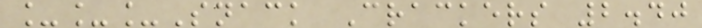___Snack Crackers 2.40
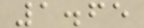1.65
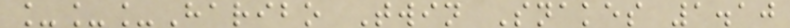___Haribo Twin Snakes 1.10
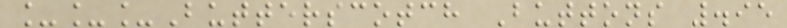___Butterscotch Buttons .95
